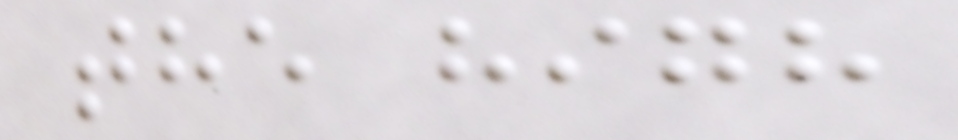the high
